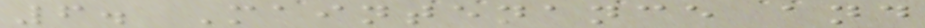6. Maintenance and
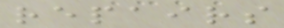repairs
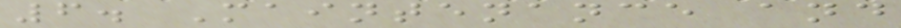6. Maintenance and
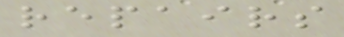repairs
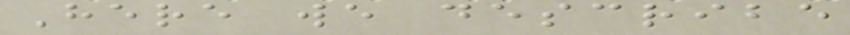Here we describe
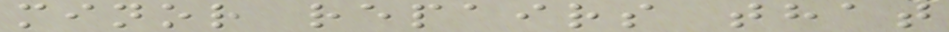minor repairs that
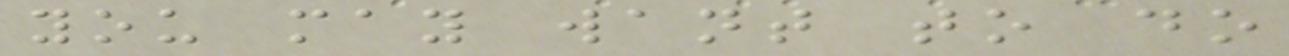you may want to do
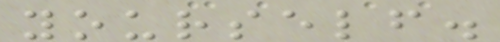yourself.
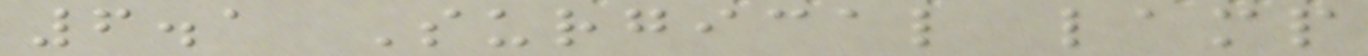6.1 Surgical lamp
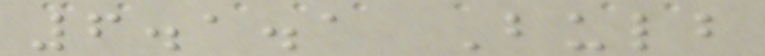6.1.1 Bulb
